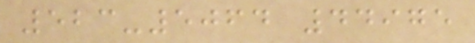523-5064 44975
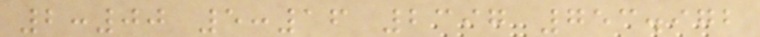2:00 5:16 2397 753.972
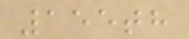155th
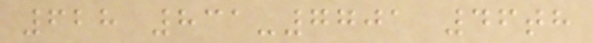628 831-7701 46th
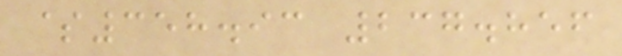$358.93 237.856
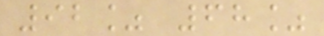92% 68%
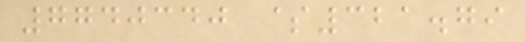7740340 $321.79
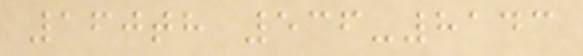160th 536-8143
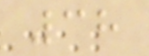38
